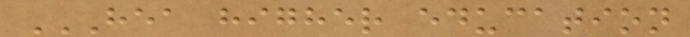HEA HIGHER EDUCATION
